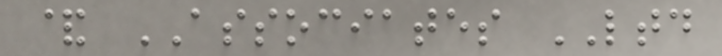& ASSOCIATES LTD
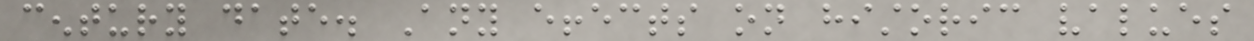century date. Any effects on historic values
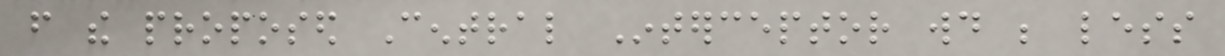from the proposed Central Interceptor would be less
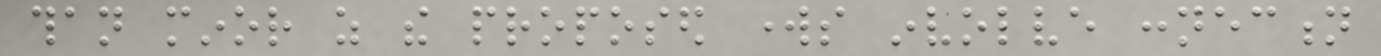than minor as the proposed works involve connection
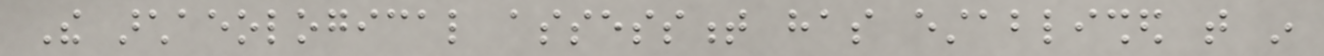The archaeological assessment has established that in
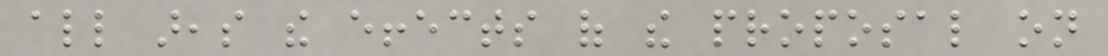all areas the effects of the proposal on
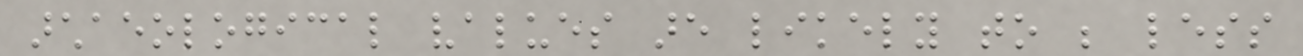archaeological values are likely to be less
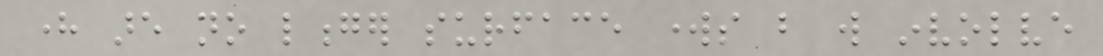here are no longer surface works but will involve
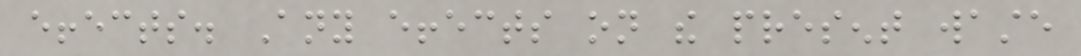effects. Any effects on the present waste
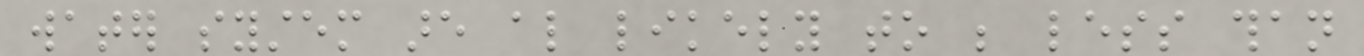water system are also likely to be less than
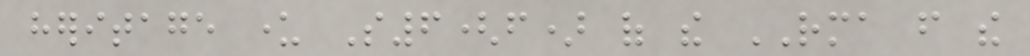heritage under S6(f) of the RMA from the
